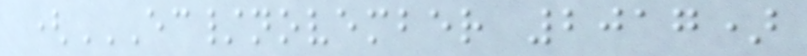(EC/NOVEMBER 2017)
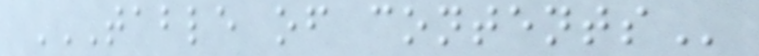TABLE OF CONTENTS
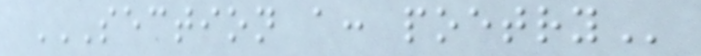SECTION A: POETRY
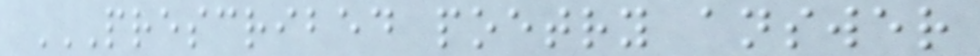PRESCRIBED POETRY ANSWER
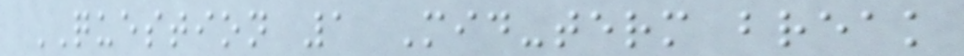QUESTION 1 Mid-term break
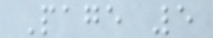Page 5
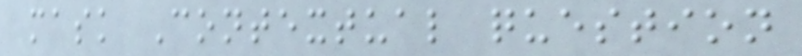mask Contextual question
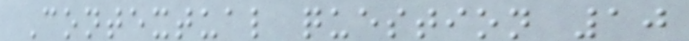Contextual question 10
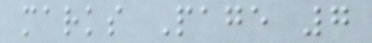marks Page 7
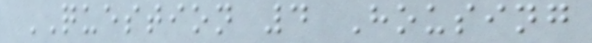QUESTION 4 Housing
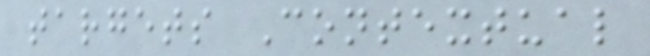targets Contextual
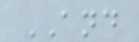AND
